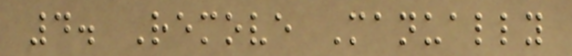4. Remove Manually
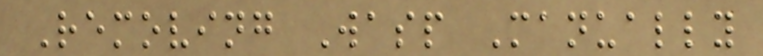Removing Wasp Manually
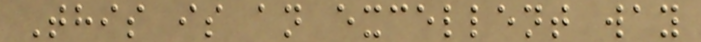This is an excellent way
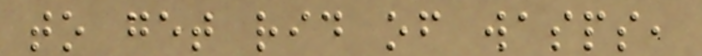to get rid of wasps,
